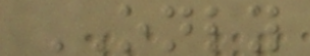ONLY
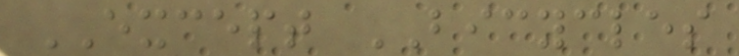EXCEPT BICYCLES
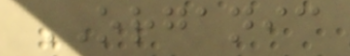ORGANIC
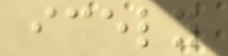icely
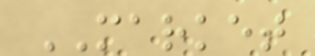MARKET
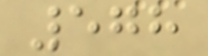578
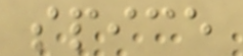spice
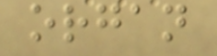organ
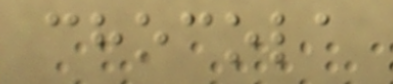chocola
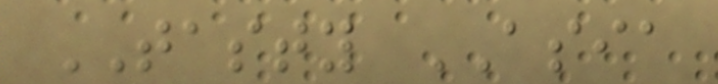TASTY ASIA
